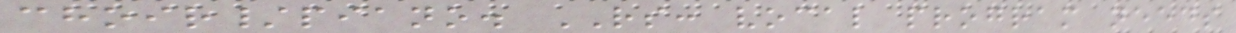choir/piano. RS: vocal program needs
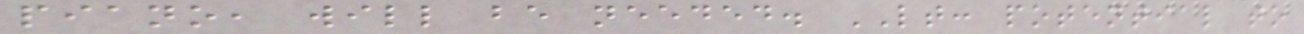piano, will be needed. LT: potential to
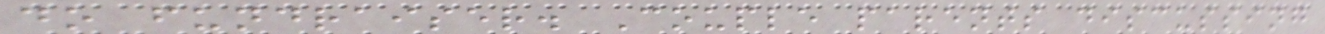do fundraiser. Couple parents discussing
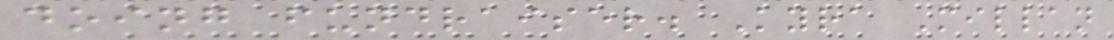doing fundraiser. Kyra Millan
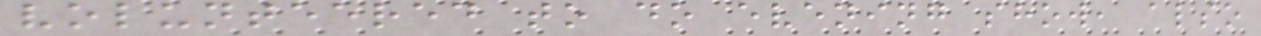volunteered to do evening show, also
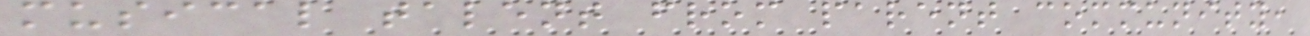musical talent from parent community,
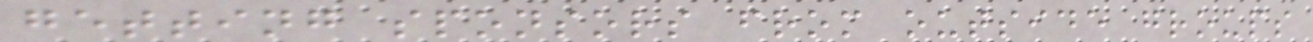getting sponsors from outside groups
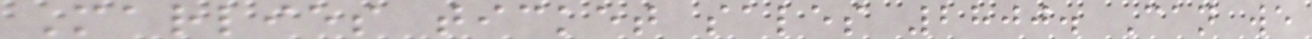Marlies ticket sales 2800. Can we
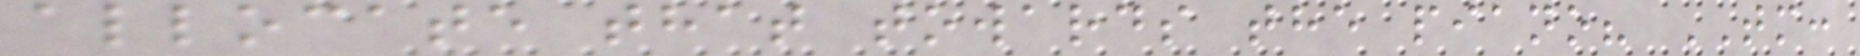allocate that towards the piano? TM:
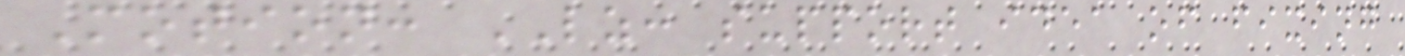Motion: LZ: support idea of fixing
